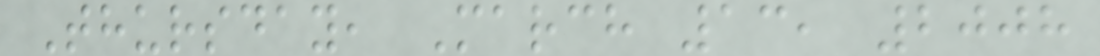Thursday, March 13, 2008
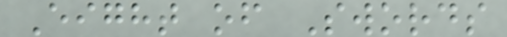Eight of Swords
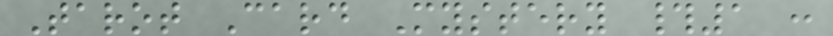Tarot Card Mystery #1 :
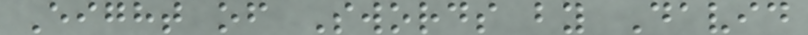Eight of Swords by David
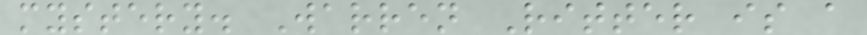mystery. Warren Ritter is a
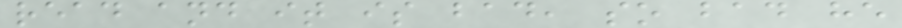read and it is bad, so bad he
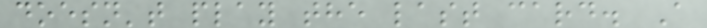doesn't play the last card. A
